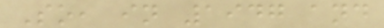So, in 1947 and
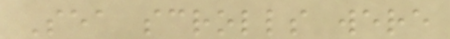Sea scrolls were
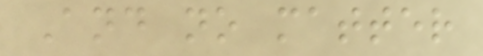And no matter
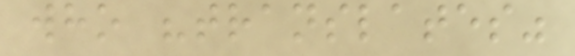who "translates"
